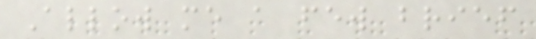Allow me a few brief
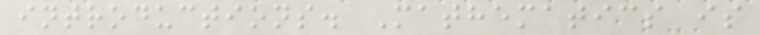introductions. Mathematics is
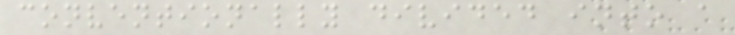conventionally divided into a
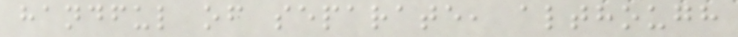handful of separate, although
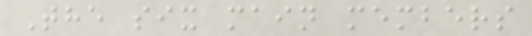The six main members
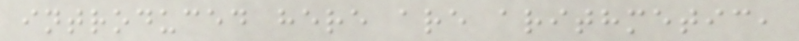introduced here are arithmetic,
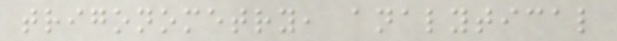trigonometry, analytical
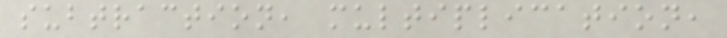subtraction, multiplication,
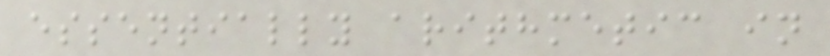essentially arithmetic in
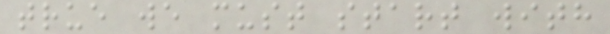true we must start with
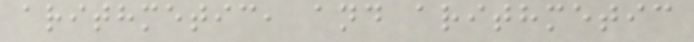arithmetic, and arithmetic
